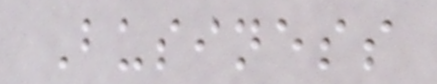Business
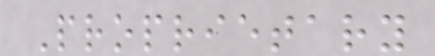Proprietary
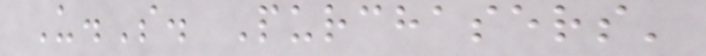U.S. Purchasers'
